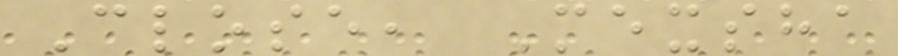Close, Mexsha
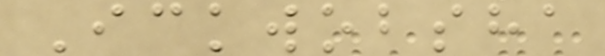Ickwobsha
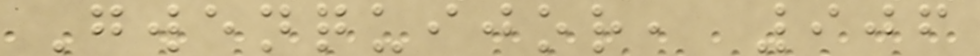Gwenquijor, 906
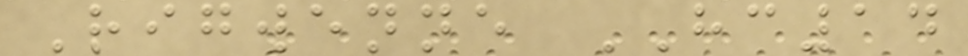Rigwenne HC14
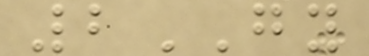2GY
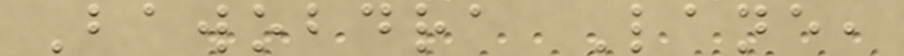Bawobdra Lane,
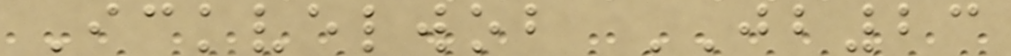Ickvelwob JB23
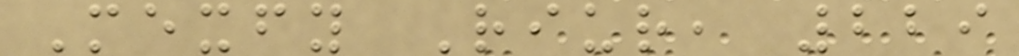Mexfy Riur, 229
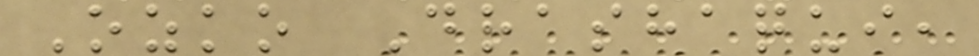Ozko Drashaqui,
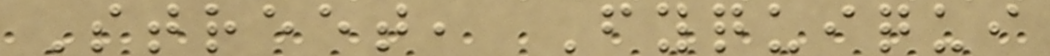Street, Fyquiqui
